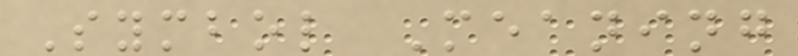Symbol Meaning
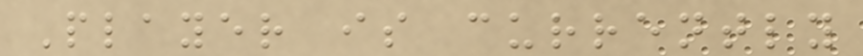Player is currently
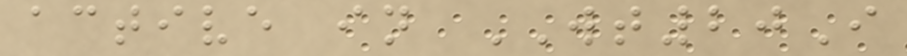active in WT20I
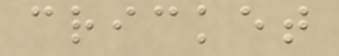cricket
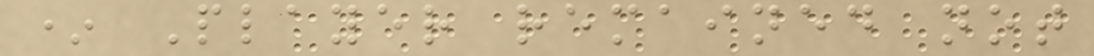* Player remained not
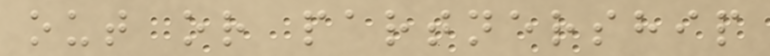out or partnership
